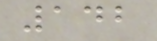142
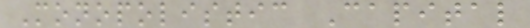Monopolistic Capital
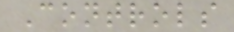Controls
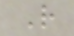R
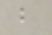b
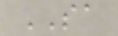SA
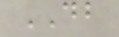DB
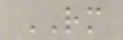RM
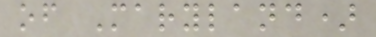of Maryland)
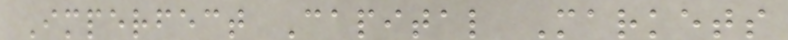Imperfect Capital Markets
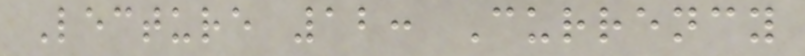Lecture 12: Currency
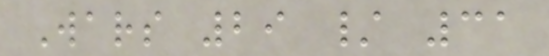Wars 29 / 31
